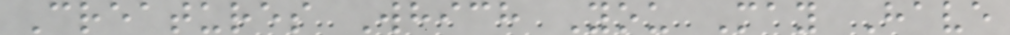Creatures Which You May Have
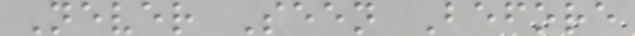Never Seen Before
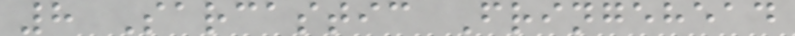8 Sarcastic Fringehead
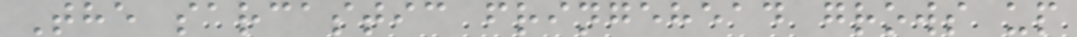The sarcastic fringehead grows up
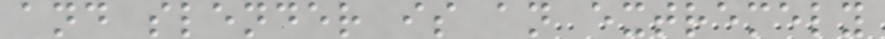and slender is an extremely
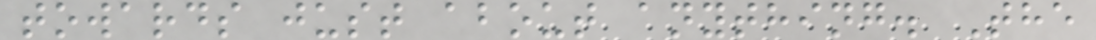towards just about anything. The
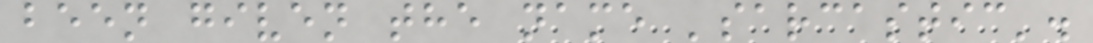been given the name 'sarcastic'.
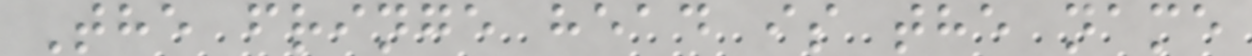The fringe head is the name
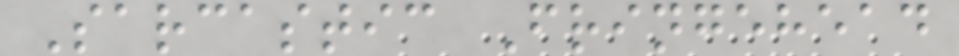Sarcastic Fringehead
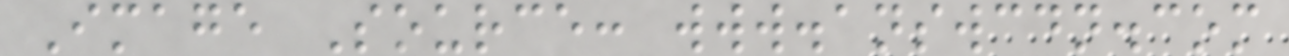Image Source: www.answcdn.com
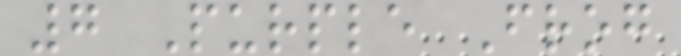7 Purple Frog
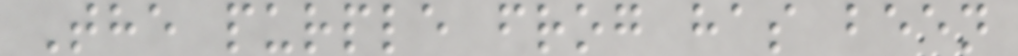The purple frog has been
